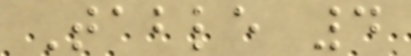Table 4
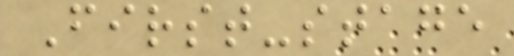First-stage
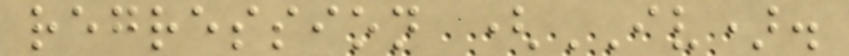regression (IV).
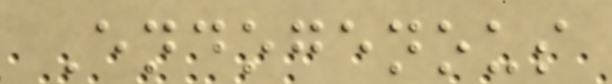Endogenous
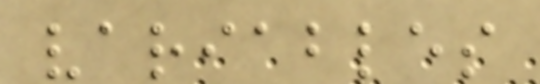variables
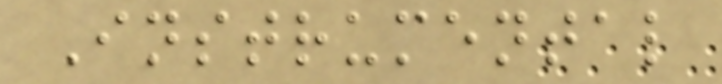Instrumental
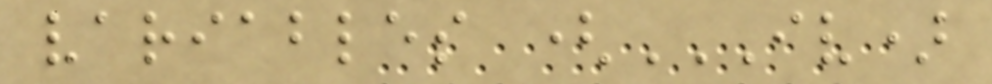variables (IV)
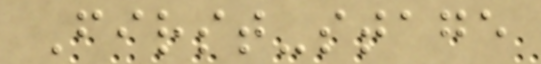First-stage
